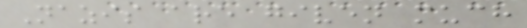Nazis are given much
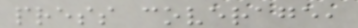press coverage,
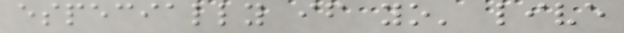especially if yo' live
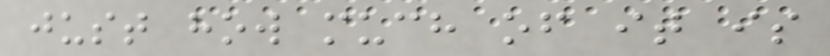just how much of it is
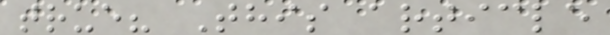true? This article
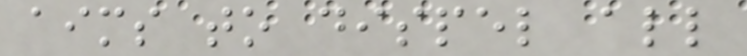aims to dispel all
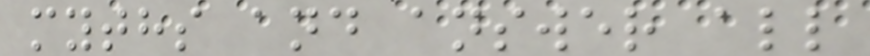myths and answer all
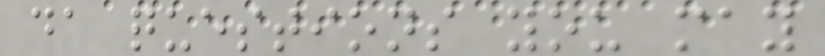da questions you may
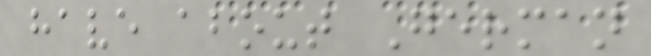have about German
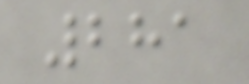281
